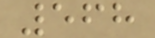568
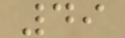49
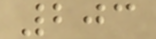203
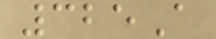325A
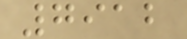7912
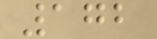172
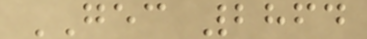GEC 2864
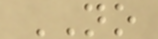NO
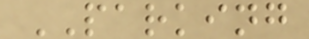PARKING
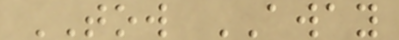TOW AWAY
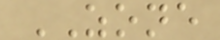ZONE
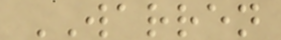WARREN
